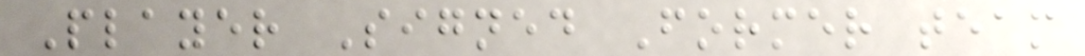Player Signed Former team
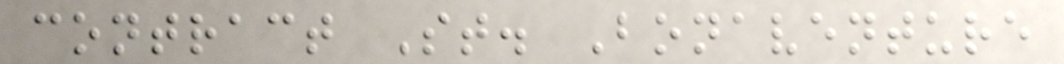contract St. Bonaventure
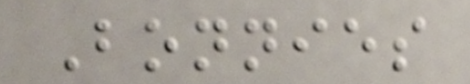Bonnies
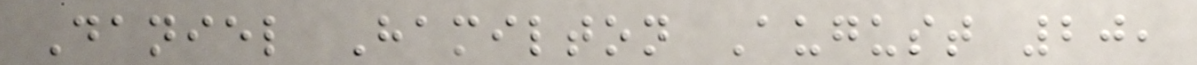Daniel Hamilton August 20,
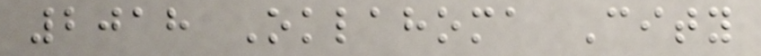2018 Oklahoma City
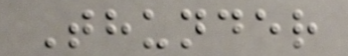Thunder
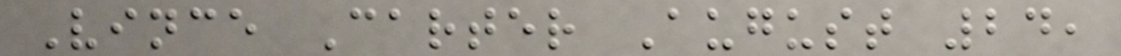Vince Carter August 24,
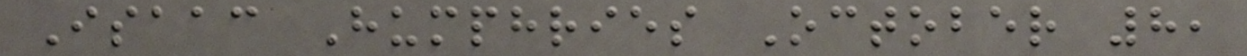Isaac Humphries October 8,
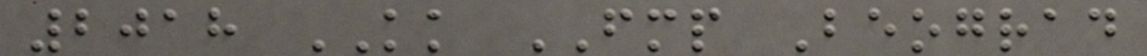2018 KK FMP Beograd
